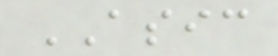ASIC
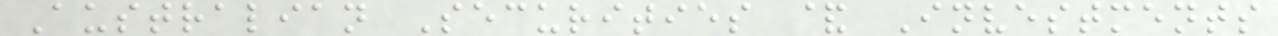Australian Securities & Investments
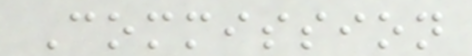Commission
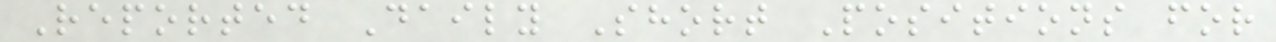Reported Daily Short Positions for
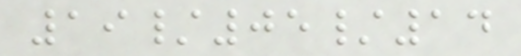19/05/14
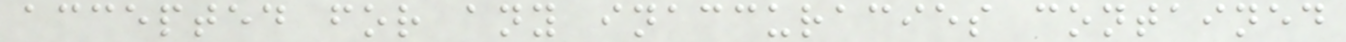accepted for any inaccuracies contained
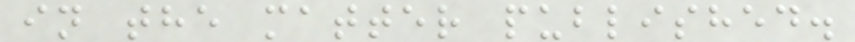in the matter published.
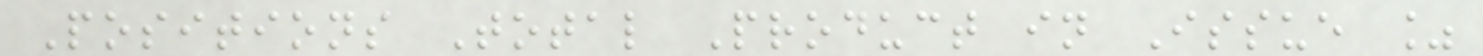Positions Total Product in Issue %
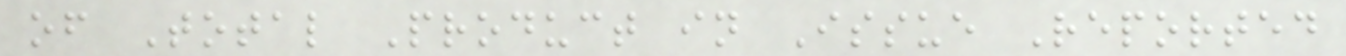of Total Product in Issue Reported
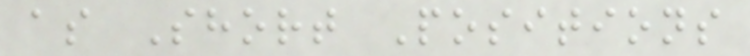as Short Positions
